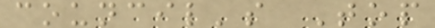council's Top
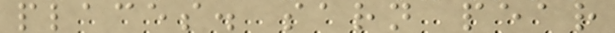places. sarn pear
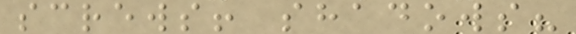screws! shadows?
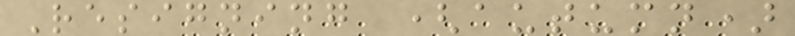Resigning (autumn)
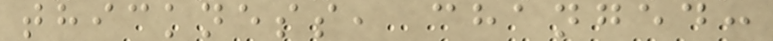thickness, changed:
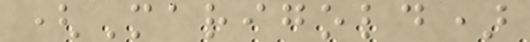(Marigold)
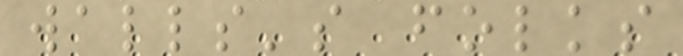walls's folks
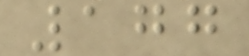177
